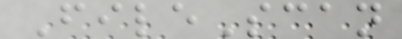FileScan
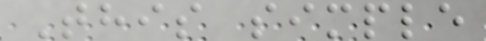This simple
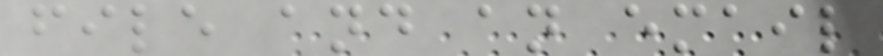file and an email
